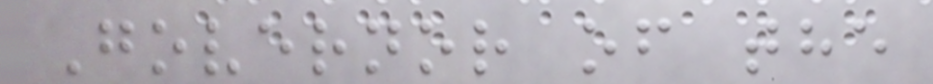Governor of the
